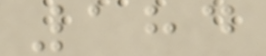184
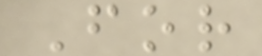For
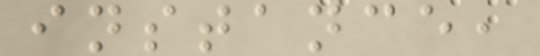instance,
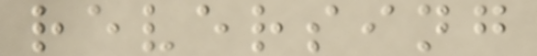reversing
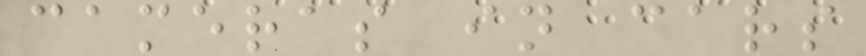cameras in cars
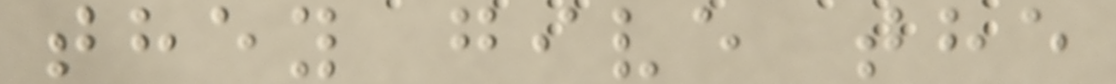they give the
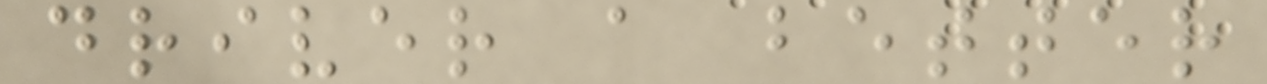driver a better
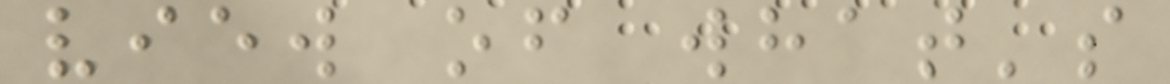view of what's
